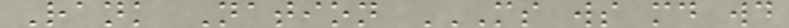Rank Nation MS WS MD WD
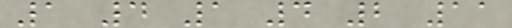1 4 1 4 2 11
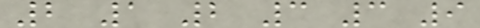2 1 2 3 3 9
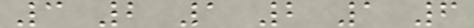3 2 1 2 1 6
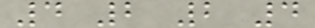4 2 2 4
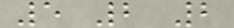5 2 2
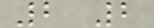2 2
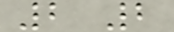2 2
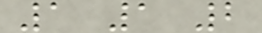1 1 2
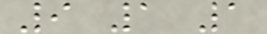9 1 1
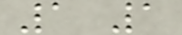1 1
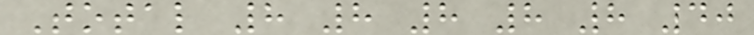Total 8 8 8 8 8 40
